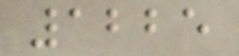1225
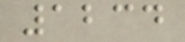1234
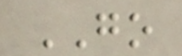GO
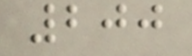200
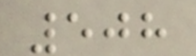508
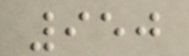950
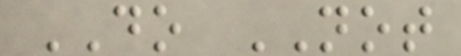DO NOT
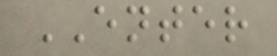ENTER
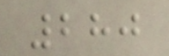280
